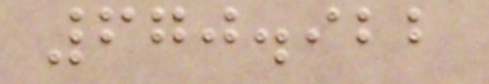670.922
